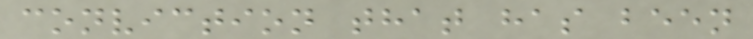conviction that has been
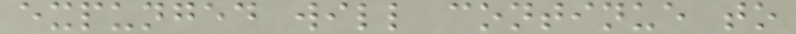expunged will continue to
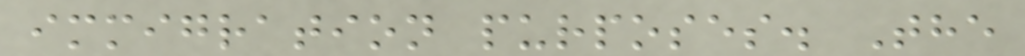immigration purposes. The
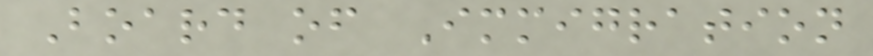Board of Immigration
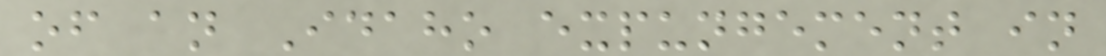of an Idaho expungement in
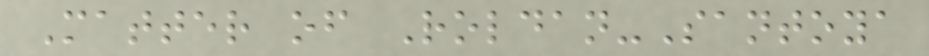Matter of Roldan-Santoya
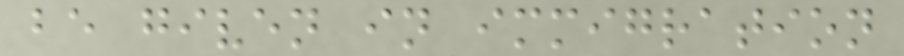be given in immigration
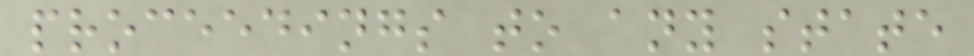proceedings to any state
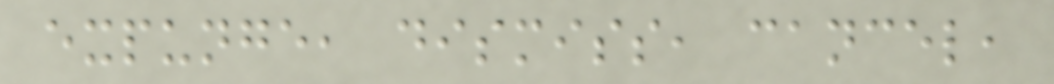expunge, dismiss, cancel,
